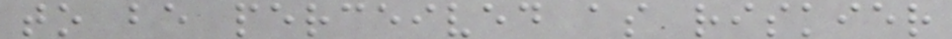to be perceived as riskier
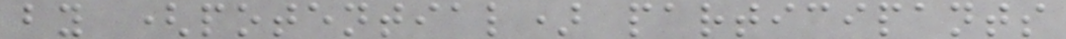by (potential) participants
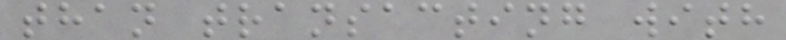than transacting with
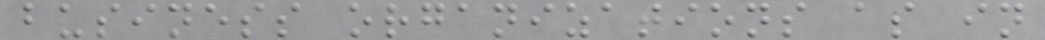business organizations as in
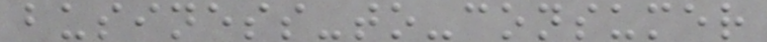business-to-consumer
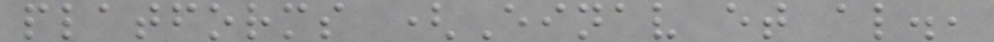platforms (Einav et al.,
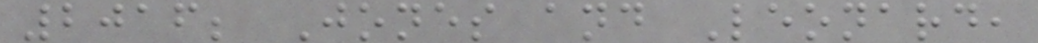2016; Jones and Leonard,
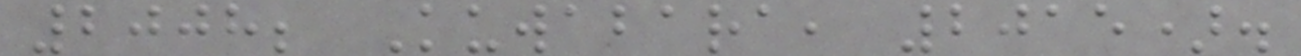2008; Kuwabara, 2015).
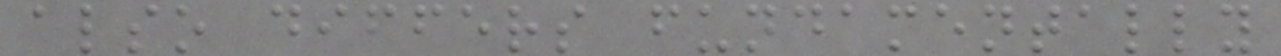also differs fundamentally
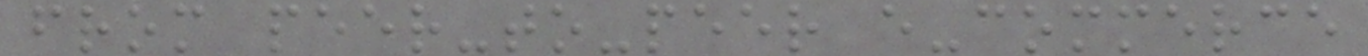from peer-to-peer e-commerce
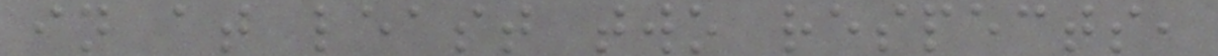in at least two respects,
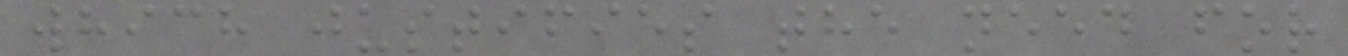which justifies the need for
